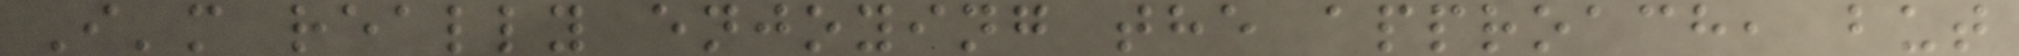I'm really enjoying the approach, but
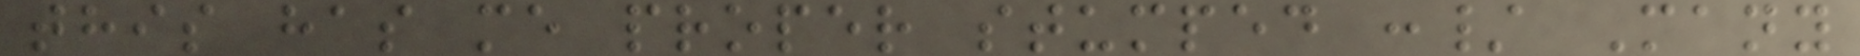this has me proper stumped :/ Many
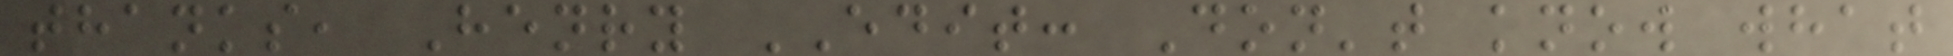thanks, Henry EDIT: Don't know what
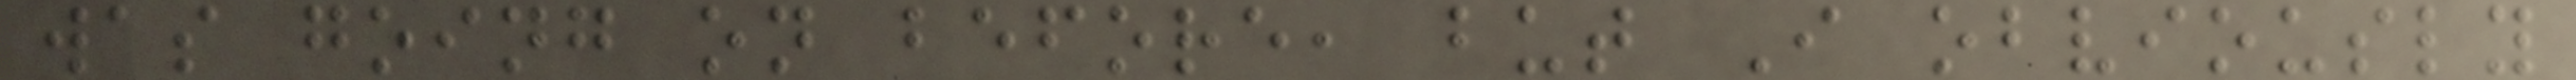was going on before, but I obviously
